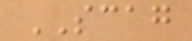SCAG
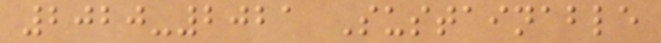2020-2021 Sustainable
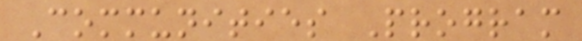Communities Program
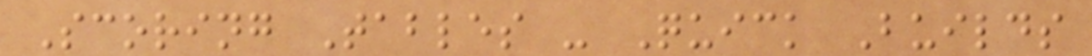Scoring Tables - Quick Builds
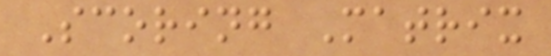Scoring Matrix
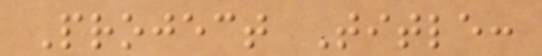Project Title:
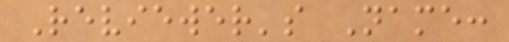Reviewer's Name:
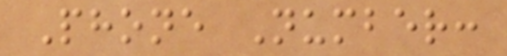Phone Number:
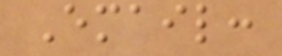Email:
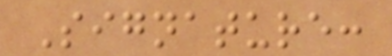Signature:
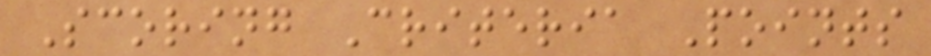Scoring Criteria Points
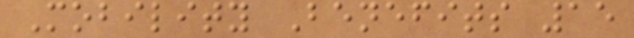Mobility Benefits 15
